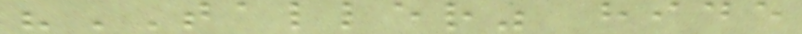"TALLER" hide
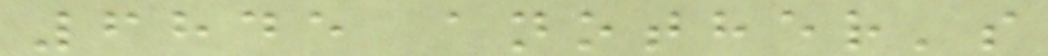6845 another's
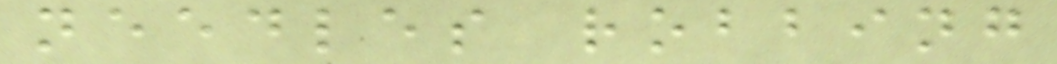needles robbing
